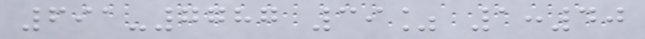691-7787 39% 1:40
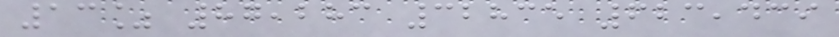13% 87,283 32835 623,439
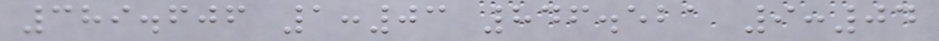389.606 1:03 846.521 9:04
